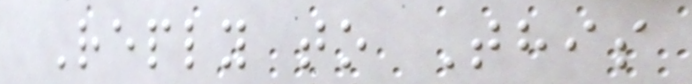Reply to This
